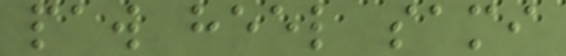paw heel sami
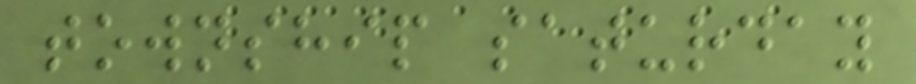township saturday
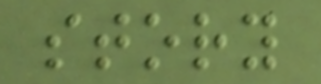story
